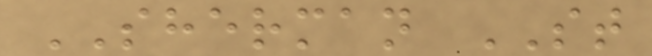SHERMAN ST
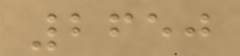2650
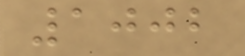1002
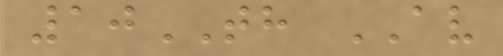10TH AV
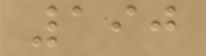190
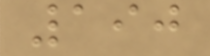190
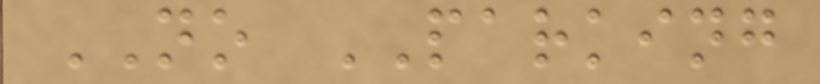NO PARKING
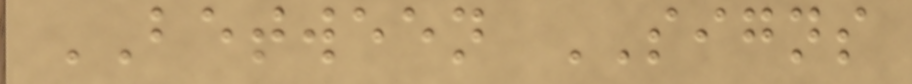BETWEEN SIGNS
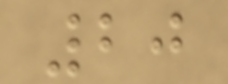20
